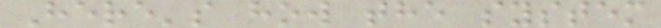Here's how the system
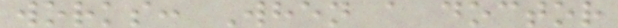works: When a doctor
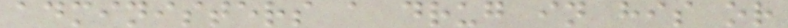administers a drug in his or
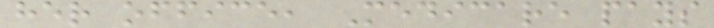her office, Medicare pays
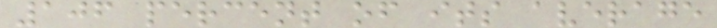106 percent of its average
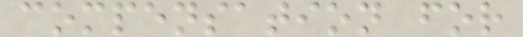compensation for
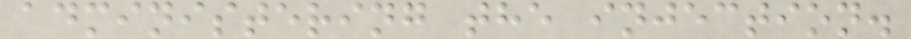administering the injection.
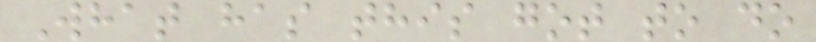What has this got to do
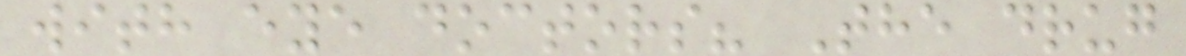with eye doctors? The drug
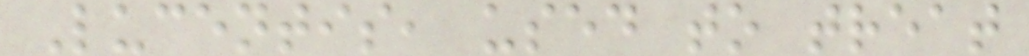Lucentis, used to treat
